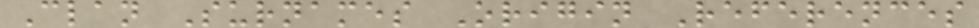Clan Surnames Origin References
